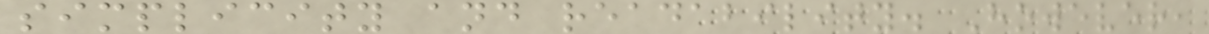simplicity and readability. However,
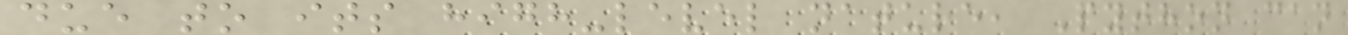due to its high-level nature, Python can
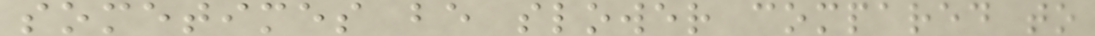sometimes be slower compared to
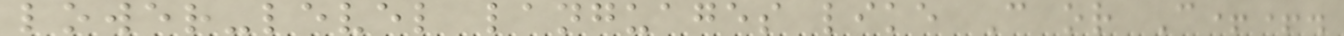lower-level languages like C or C++.
